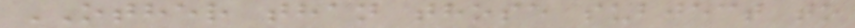OTHER than those subject to
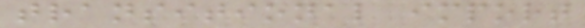transitional import
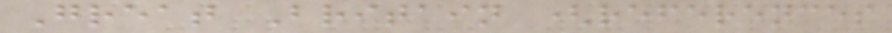Great Britain (references
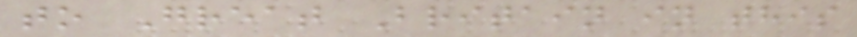to Great Britain in this
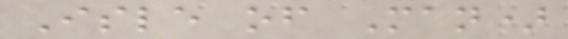Isle of Man)
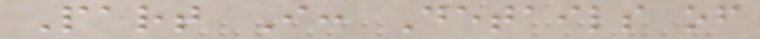Part I: Details of
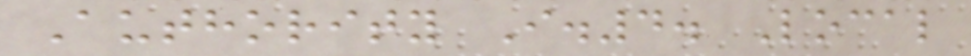Authority I.4. Local
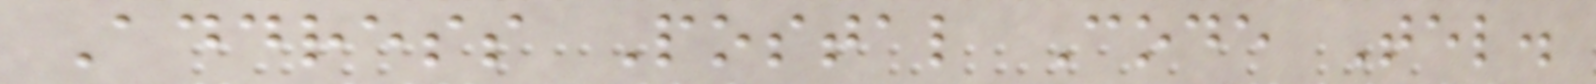Address Postal Code Tel.
